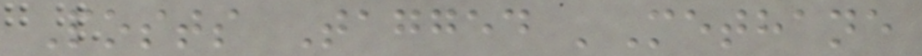Posts Tagged 'Methane
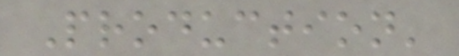Production'
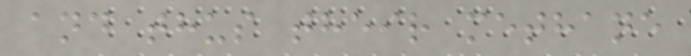and thus their methane
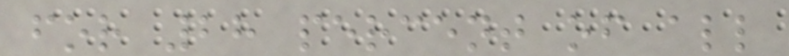for 28 percent of all
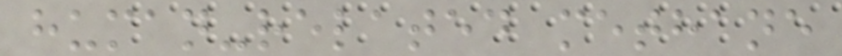human-related methane
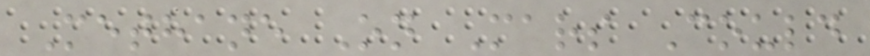Methane On Mars Could
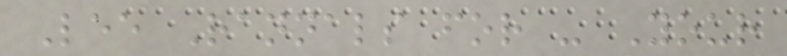Lee Rannals for - Your
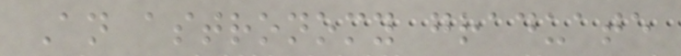An astronomy graduate
